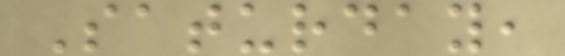Saturday,
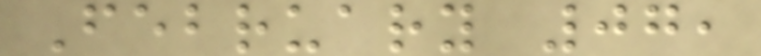February 07,
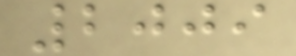2009
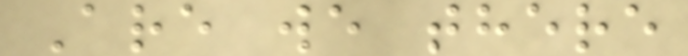Are we there
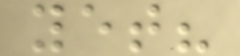yet?
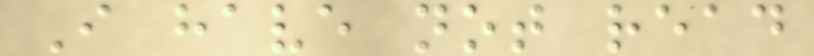I have not read
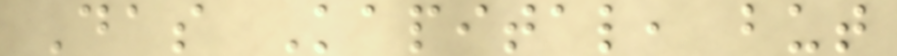Das Kapital, but
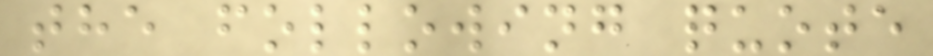the following quote
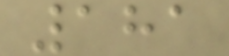181
